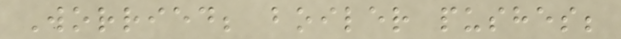Worried; boiler pushes;
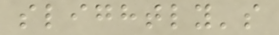slightly's
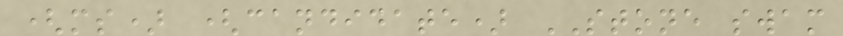(ms) (candidate) STONE swam
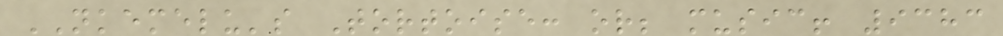NKEMELU's Tortoise: or; music! 9383
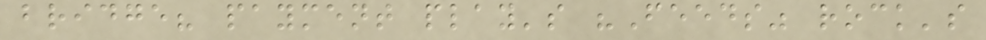bridge? payment play's "Feeds" rock's
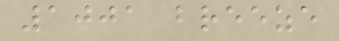1001 breeze
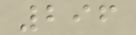296
